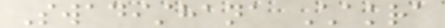Swadisthana Chakra
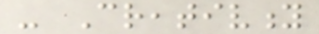- Creativity
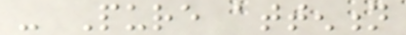- Pure attention
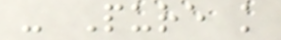- Pure knowledge
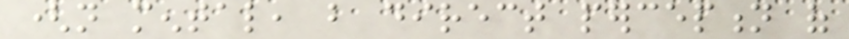(not mental, but direct perception of
